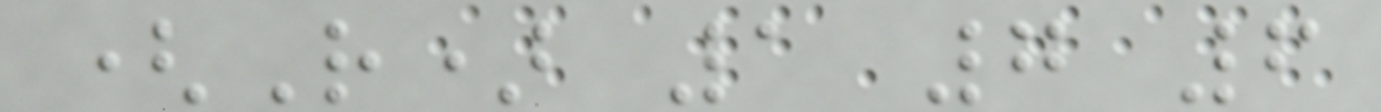(R) 1 7 6
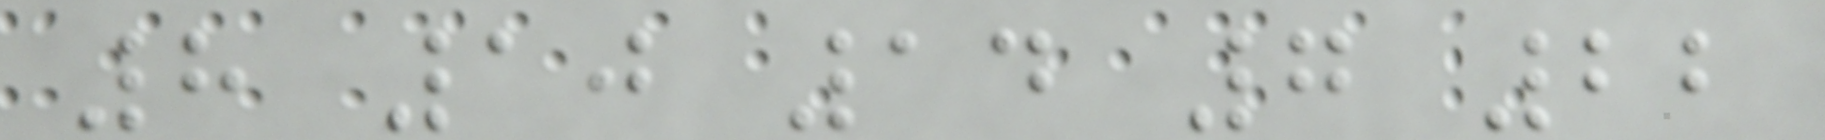8 10 14 7 22
